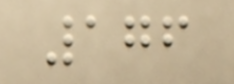176
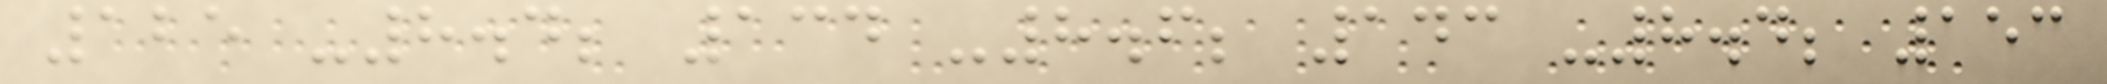125 -8.4; 134 -8.6; 143 -8.4; 153
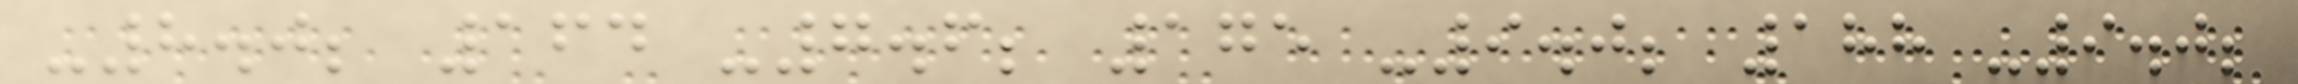-8.0; 164 -7.6; 175 -9.0; 188 -9.0;
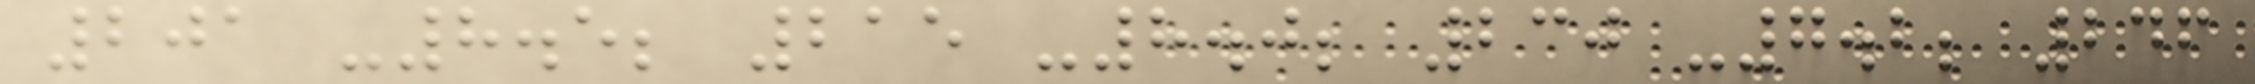201 -8.5; 215 -8.0; 230 -7.2; 246
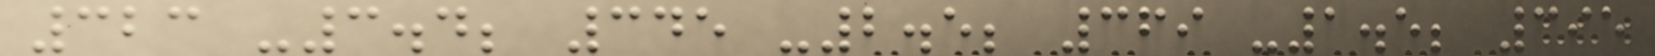323 -3.4; 345 -2.5; 369 -1.5; 395
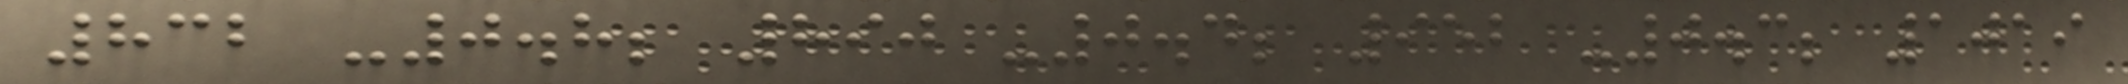832 -0.8; 890 -0.4; 952 -0.3; 1019
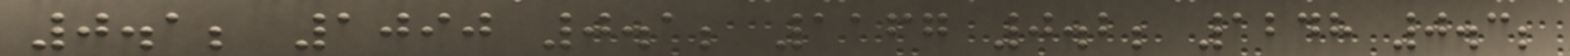0.1; 1090 0.1; 1167 0.2; 1248 0.3;
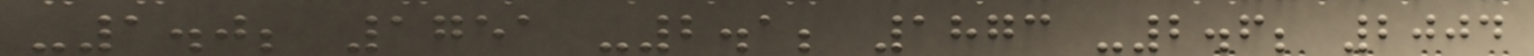-1.0; 1751 -2.1; 1873 -2.6; 2004
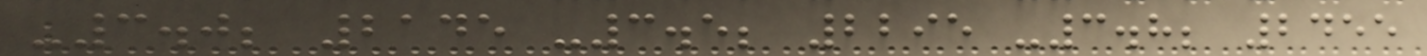-3.0; 2145 -3.5; 2295 -3.8; 2455
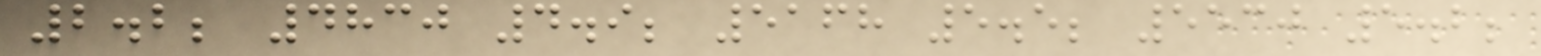2.2; 4830 4.9; 5168 5.5; 5530 5.2;
